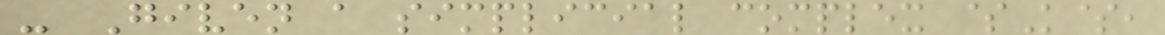- Given a simplicial complex $K$,
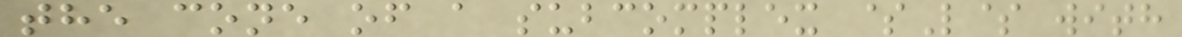the cone of a subcomplex $L$ with
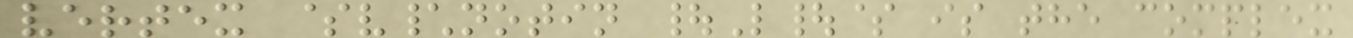vertex $v\notin |L|$ is the complex
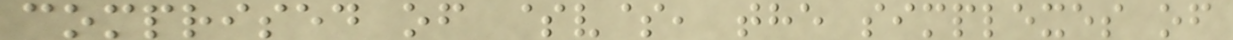comprised of $v$, the simplexes of
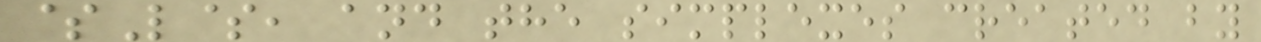$L$, and the simplexes created by
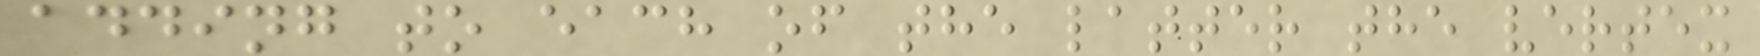adding to each of the latter the vertex
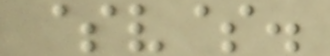$v$.
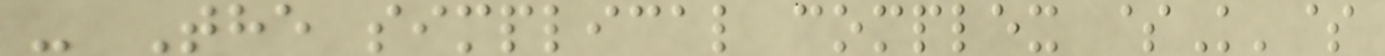- The simplical complex $K'$
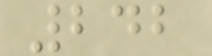242
